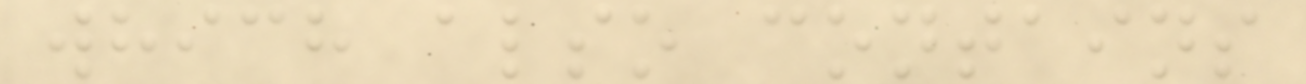which also contains
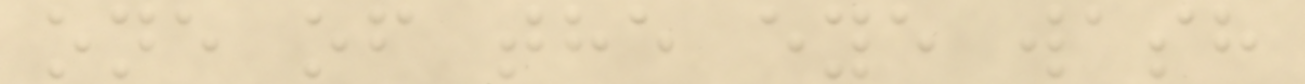one of the eye wash
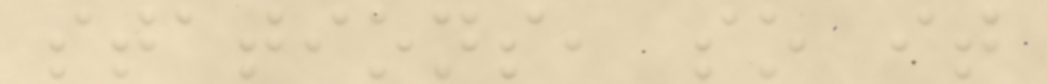stations, so it
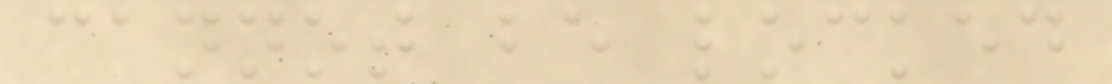cannot be locked
